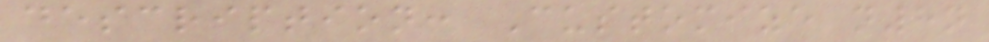description: Customize n8n
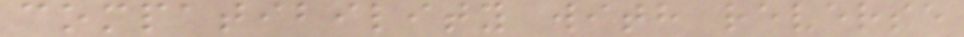compatibility with reverse
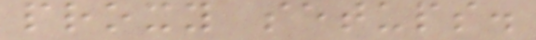proxy setups.
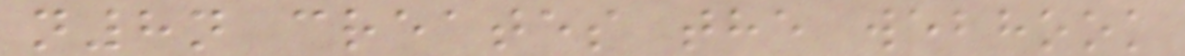n8n creates the webhook
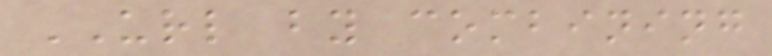URL by combining
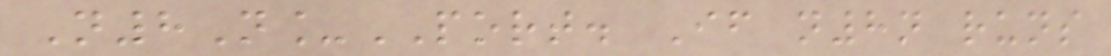N8N_PORT. If n8n runs
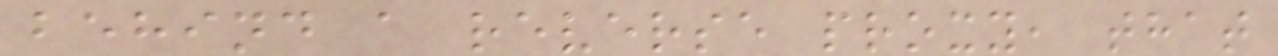behind a reverse proxy, that
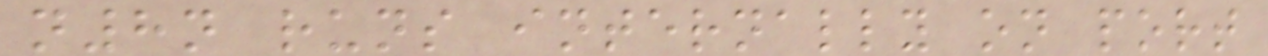n8n runs internally on port
